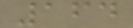164
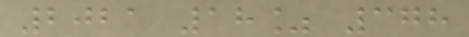2021 18% 378
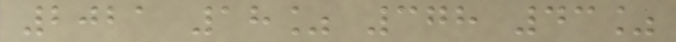2021 18% 378 43%
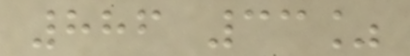886 33%
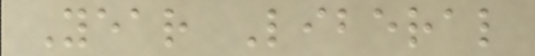Year Liberal
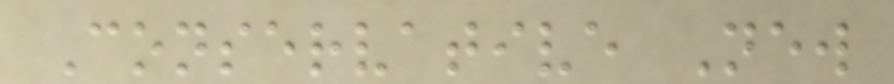Conservative New
